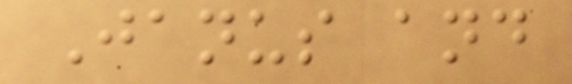Janus and
